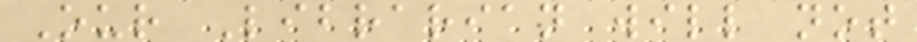Our Librarian will not
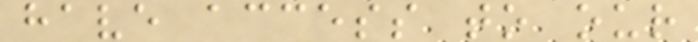have access to our
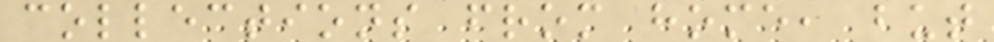collections from home, but
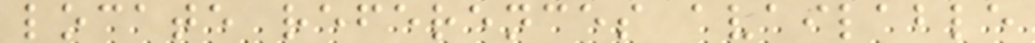locate references available
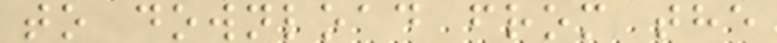to download from the
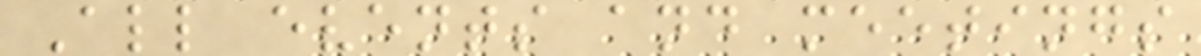All events and meetings
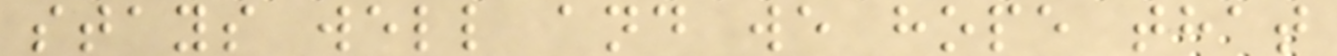stays well and we hope that
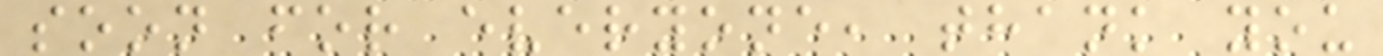soon for everyone, thank you
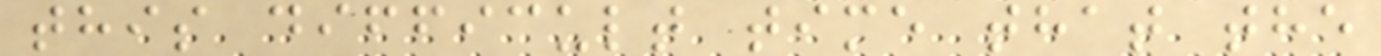this difficult time that the
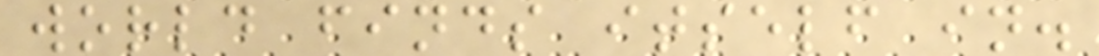world finds itself in.
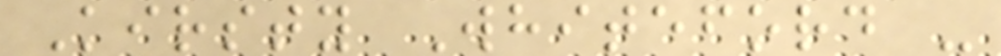Kirsty Whiteford -
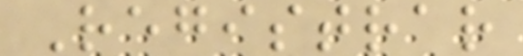Registrar
